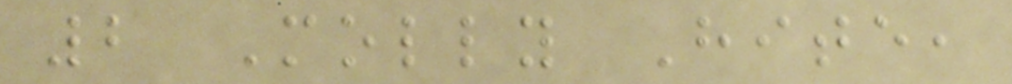2 Molly Hite,
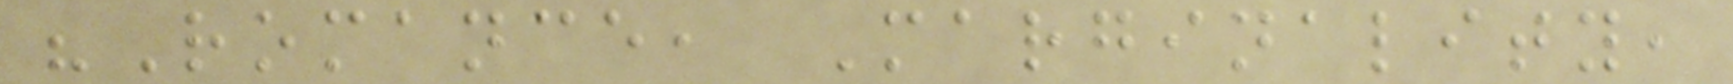"Romance, Marginality,
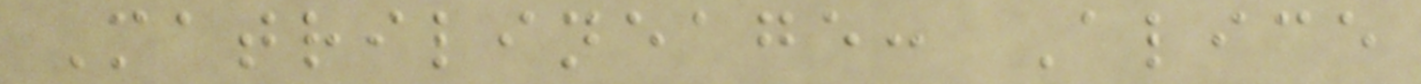Matrilineage: Alice
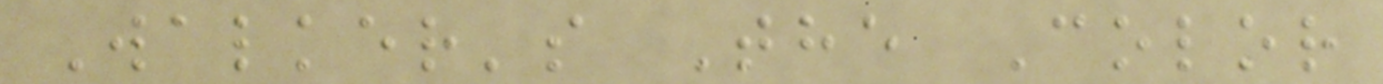Walker's The Color
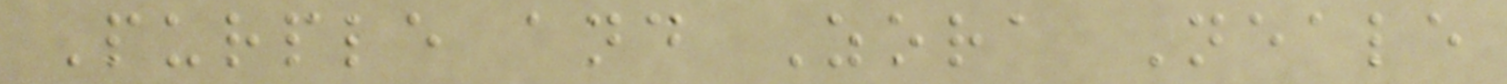Purple and Zora Neale
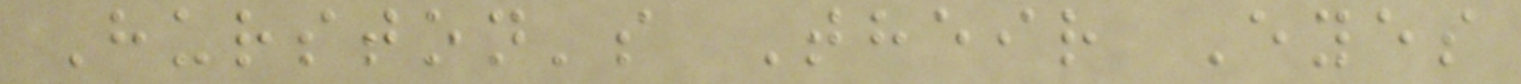Hurston's Their Eyes
